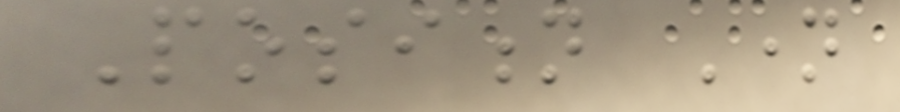Position Name
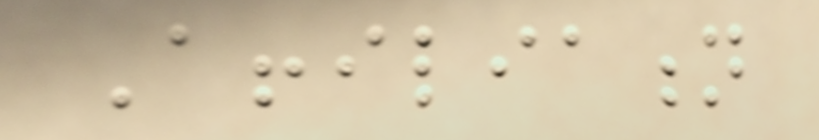Affiliation
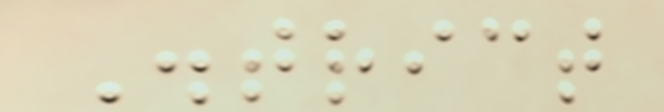District
